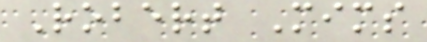Robert Mims
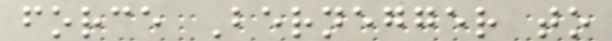force Bernegger to
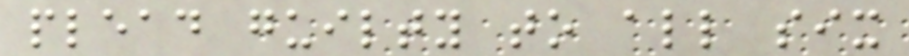plead guilty to all six
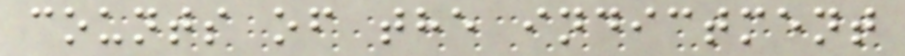counts of the indictment
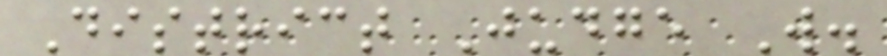District Judge W.
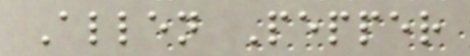Allen Pepper
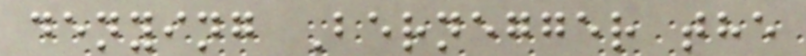denying Bernegger the
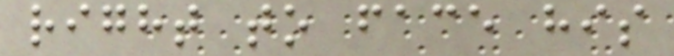right to face his
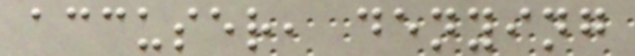accuser, denying
